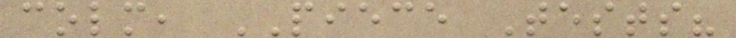colm, PIECE Tests?
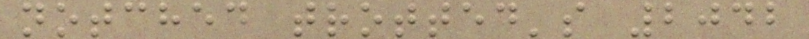notched trotted's 2042
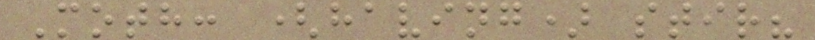Moth: (having) stir?
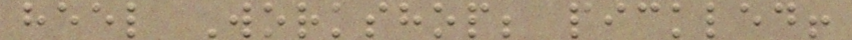heel Workshop; pickled!
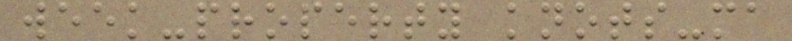week-property knots-ma
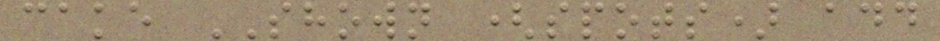cake SHOWN (spots) add
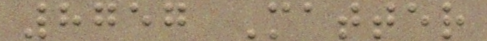8757 Matter
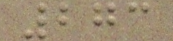273
